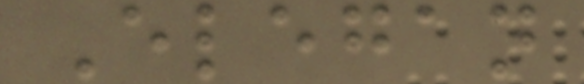Elegan
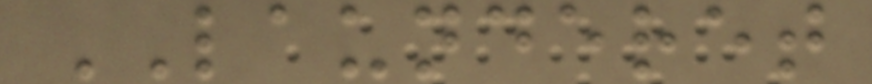LAUNDERET
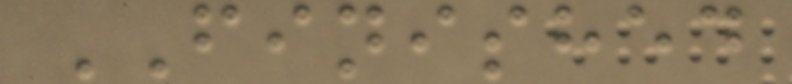FINISHED
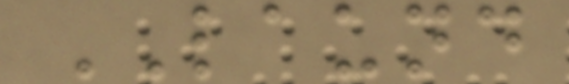LAUND
